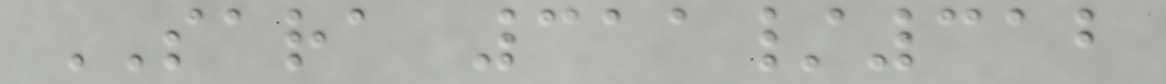SARA 311/312
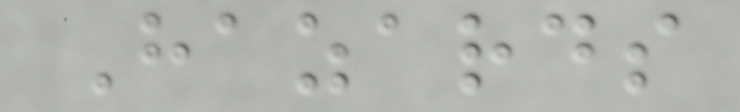Hazards
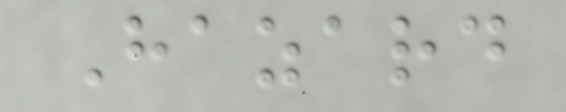Hazard
